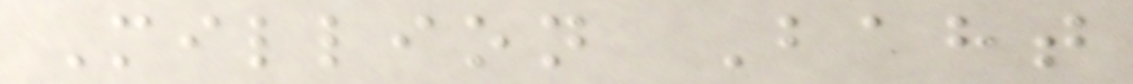Million Baht
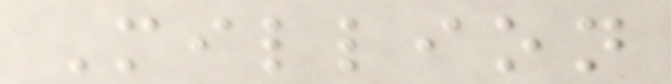Million
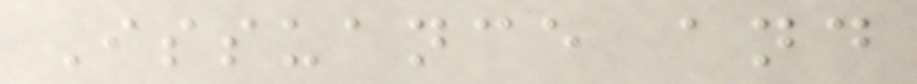Issuance and
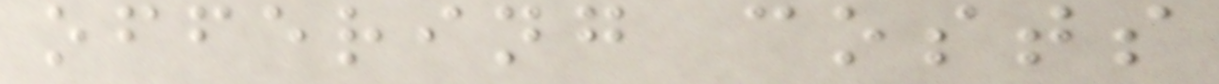offering costs
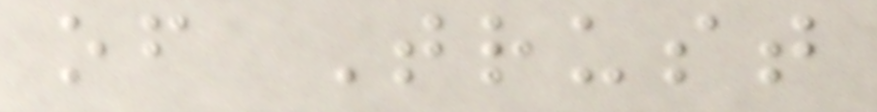of Trust
